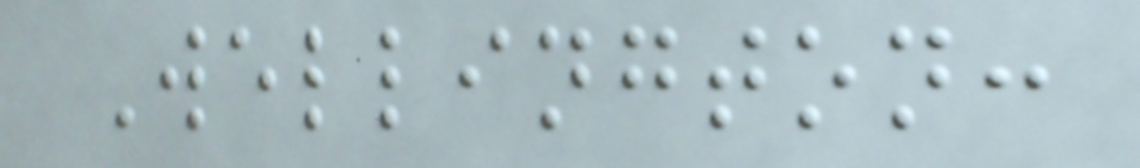Wellington:
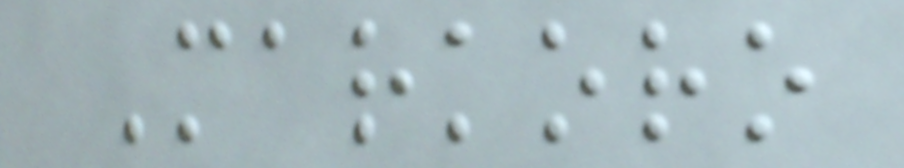Markoro
